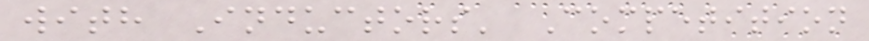with Inductors' Competition
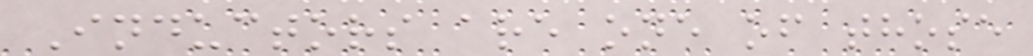Inductors are one of those
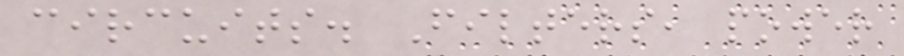circuits. Filters, power
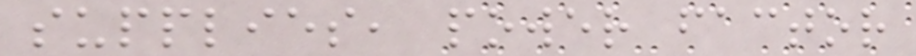supplies, power factor
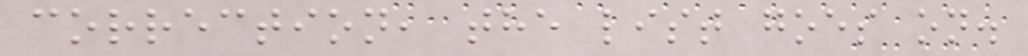correction, the list goes on.
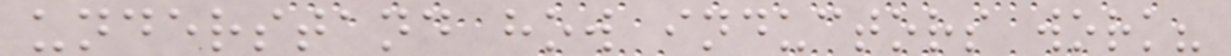understand how inductors work?
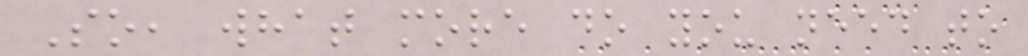So, what more do you need to
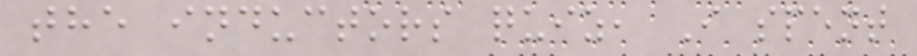the inductors quiz, I spent
